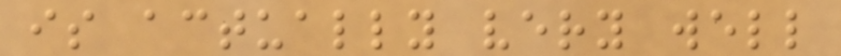is actually very well
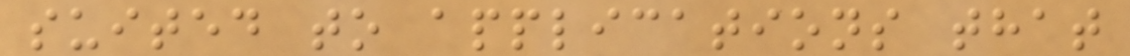suited to applications that
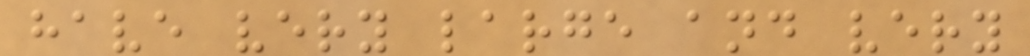have very large and very
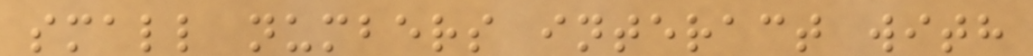small numbers interact with
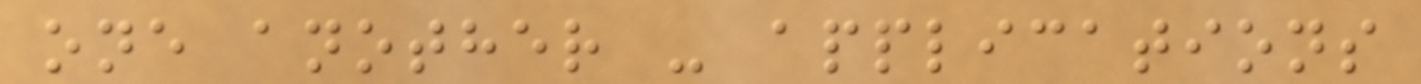one another - applications
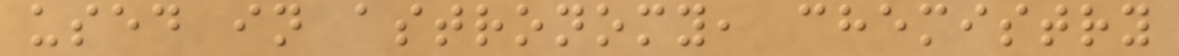used in astronomy, chemistry
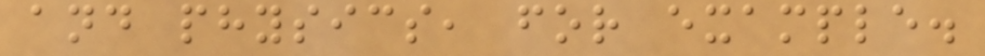and physics, for example.
